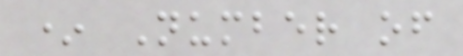* Number of
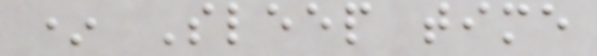* Sleep time
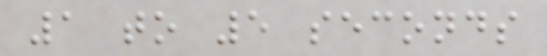1 to 5 seconds
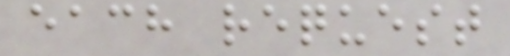each request
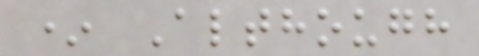* Although
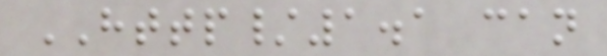HTTP/1.1 can
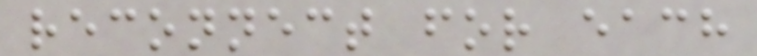reconnect for each
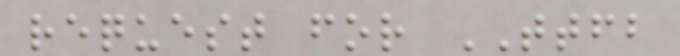request for TTFB
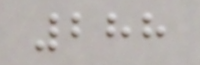288
